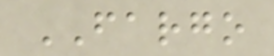FARGO
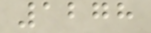1278
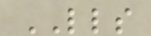LLS
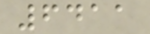6411
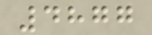4877
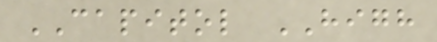CAPITOL HIGH
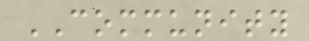COMMUNITY
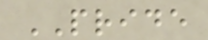PRIDE
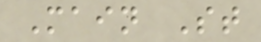Main St
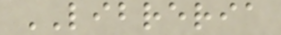LIBRERIA
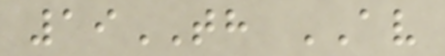19TH AV
